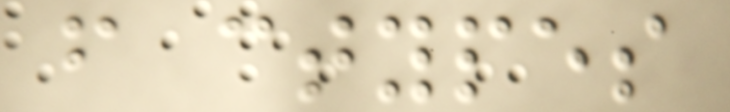from ctypes
